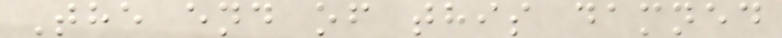The end of this damned
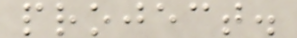project.
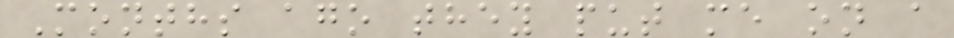Months ago they put me on a
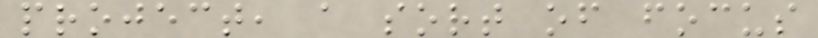project, a sort of focus
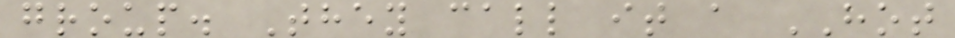group. They call it a HOT
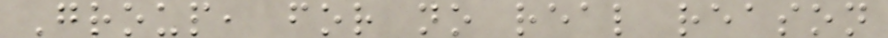Group, for no real reason
